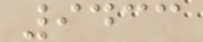9433
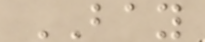BAY
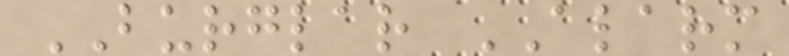BURGLAR ALARM
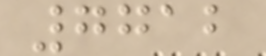7712
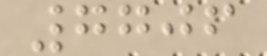7706
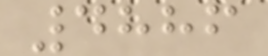4886
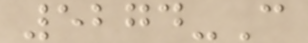5274-C
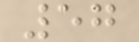57
